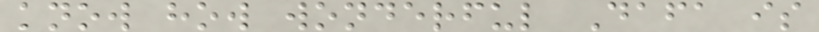know how wonderful Dafa is
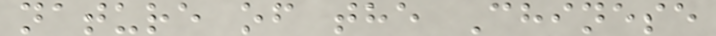nature of the Chinese
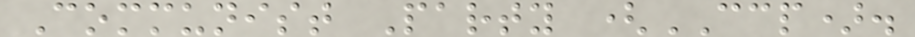Communist Party (CCP).
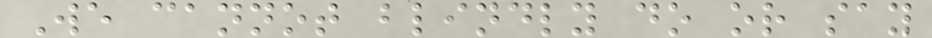We cannot blindly do or say
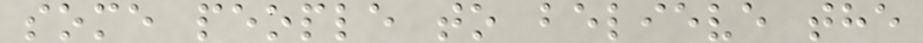some people to believe the
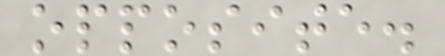opposite.
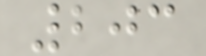203
